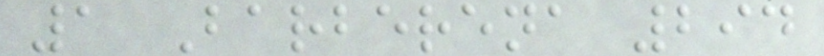1 Barberena 294
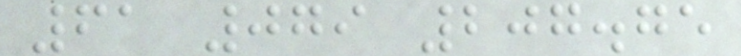61 079 207.75
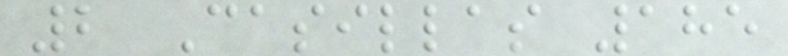2 Casillas 185
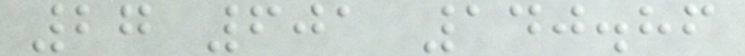27 601 140.86
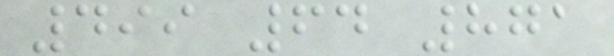499 64 871
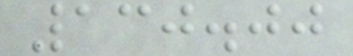130.00
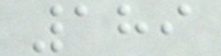189
